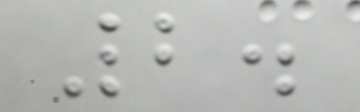2.
